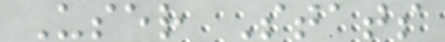User Stats
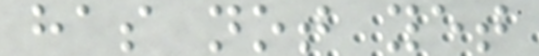has not yet
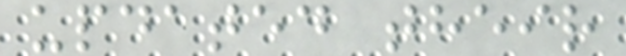updated their
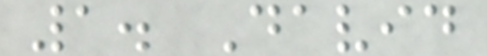1. David
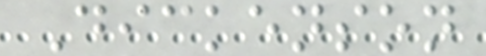Dickenson
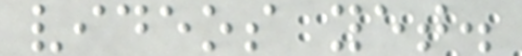videos yet.
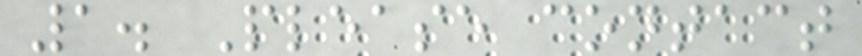1. Please contact
